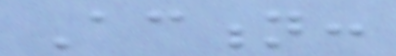Action:
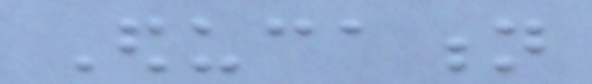Education
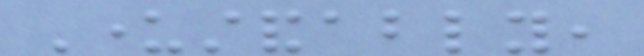Understandably,
